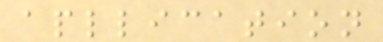apllication
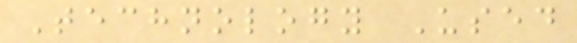Technology Used
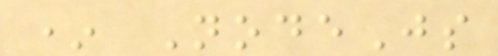* NodeJs
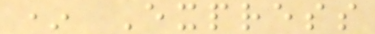* Express
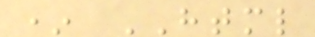* HTML
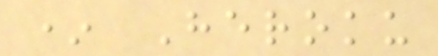* Heroku
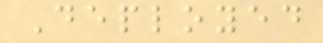Deployed
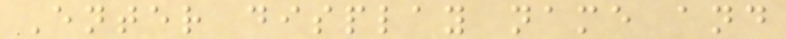Enter display name and
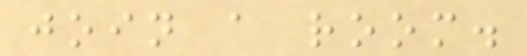join a room.
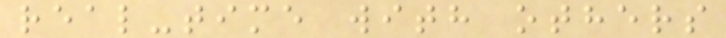real-time with others
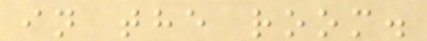in the room.
